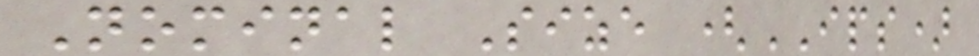Nominal Size (IPS)
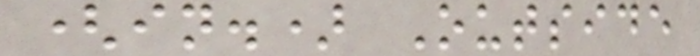(in.) Outside
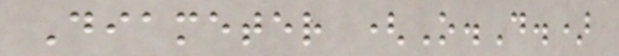Diameter (O.D.)
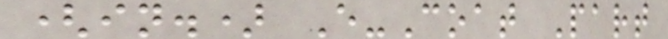(in.) E-Coat Part
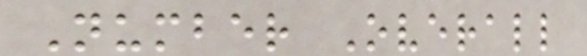Number Overall
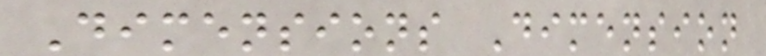Dimensions Dimension
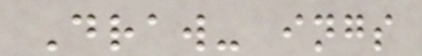Draw- ings
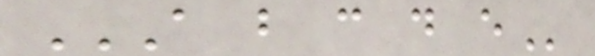A B C D E
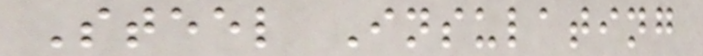Steel Insulating
